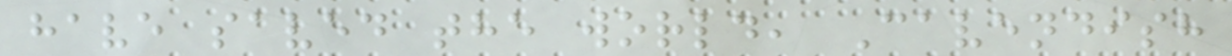have saved the world, Cavendish
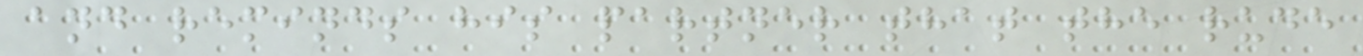and reminds his partner that the rude
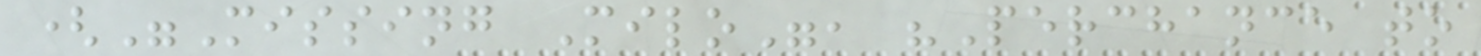("Missing Milo", "Perchance to
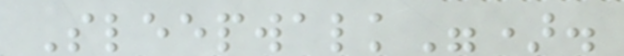Sleepwalk").
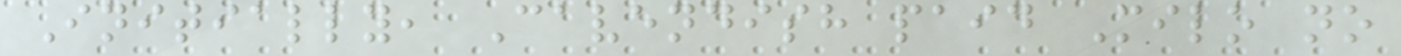Initially, Cavendish paid Milo no
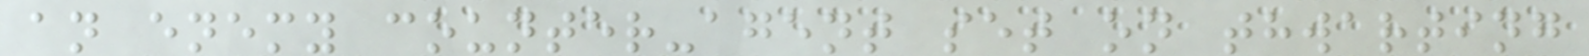an enemy counter-agent set on thwarting
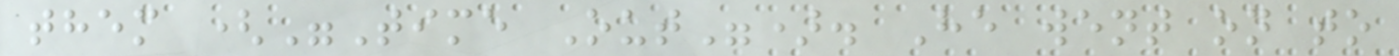them ("Time Out"). He went on to
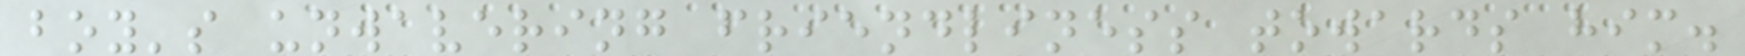boy's unwavering friendliness towards him.
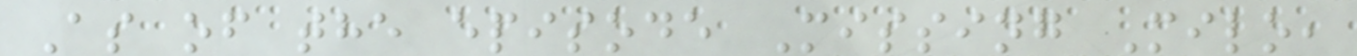As of the episode Missing Milo,
